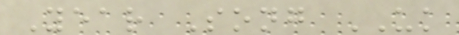Year Song UK
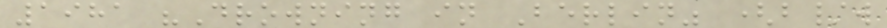1981 "Drowning in Berlin" (b/w
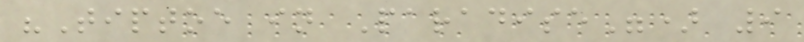"Tiptoe in Paradise") 9
